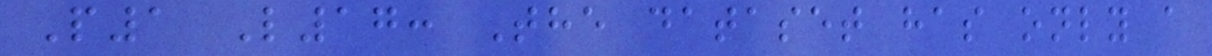P1 L17: The dataset has only a
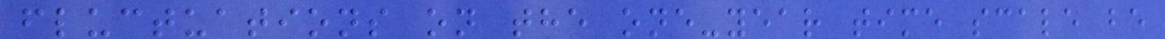fluctuations on the one-year time scale be
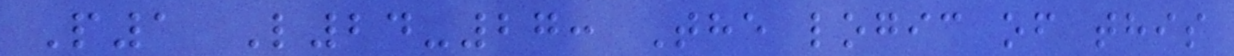P1 L24-27: The logic of this
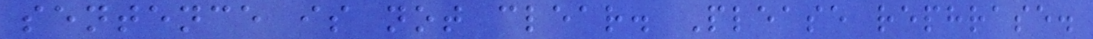sentence is not clear. Please rephrase.
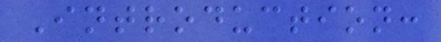Introduction:
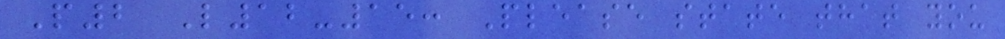P2 L12-15: Please state that you
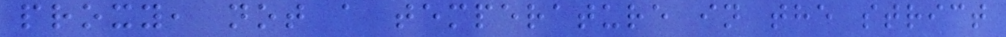proxy, not a temperature in the strict
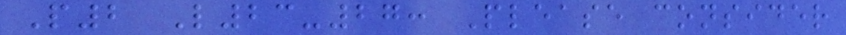P2 L23-27: Please consider
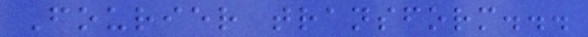Fourier transform...
